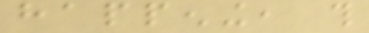happening, this
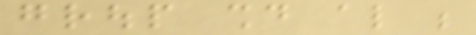group should also be
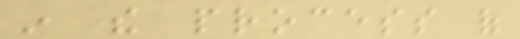in the process of
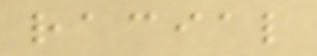racial
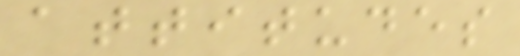attitudes
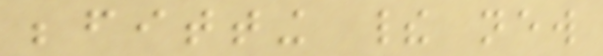befitting their new
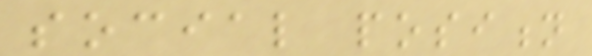social position
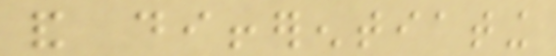and differentiating
